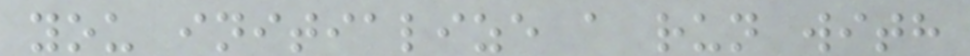you initialize a run with
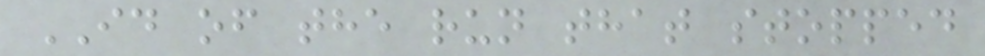ID of the run that stopped
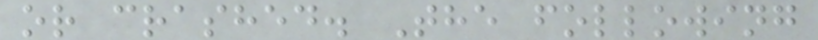or crashed. The following
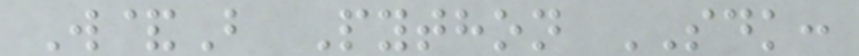W&B Python SDK:
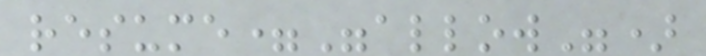resume="allow")
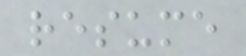resume
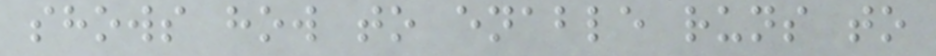shows how to enable runs to
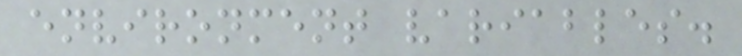environment variables.
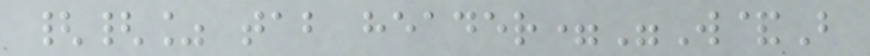{{% tab header="W&B
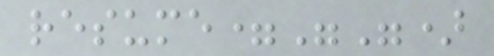resume="")
